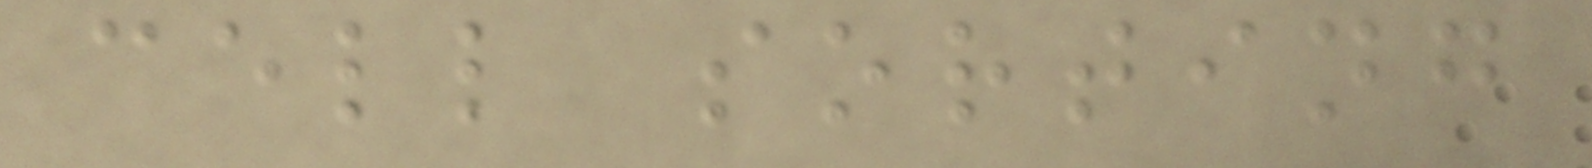cell sorting
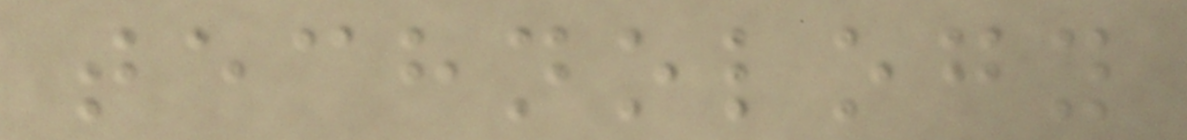technology
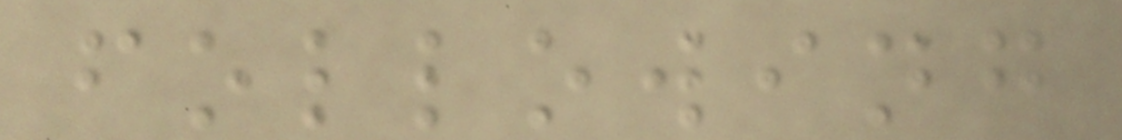following
